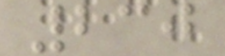230
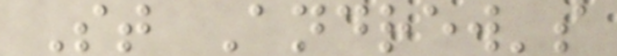St Andrew's
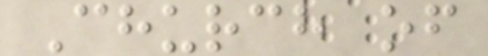Church of
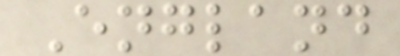England
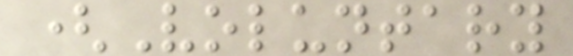(Voluntary
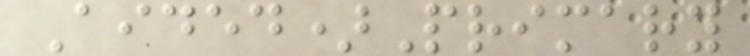Aided)Primary
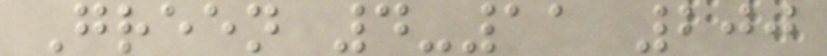Green 4-11 200
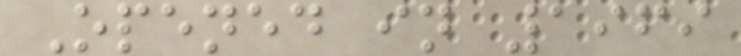Opened in 1969
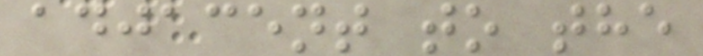adjacent to the
